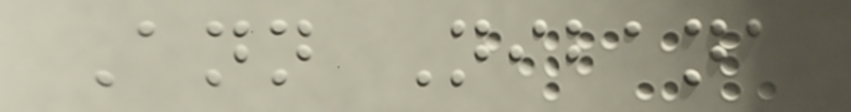Ann Nibana
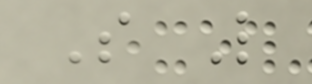S L
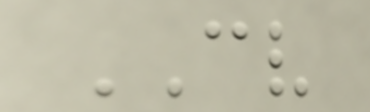CV
